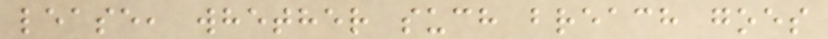lease, whether such breach goes
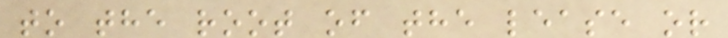to the root of the lease or
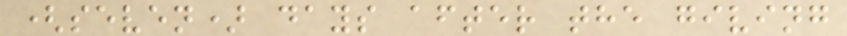(seven) days after the giving
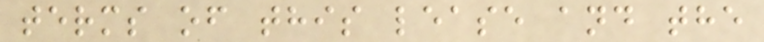terms of this lease and the
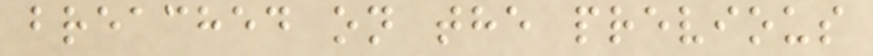breached on the previous
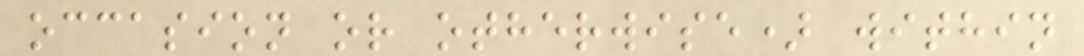occasion or otherwise) within
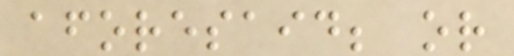aforesaid; or
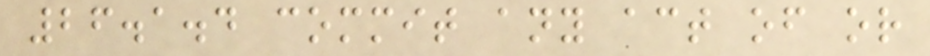26.1.4 commit any act of or
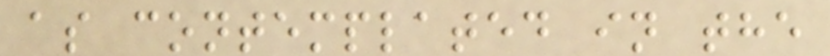as contemplated in the
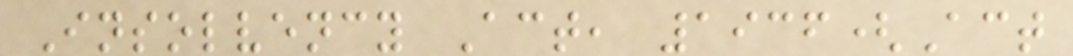Insolvency Act, 1936(Act
